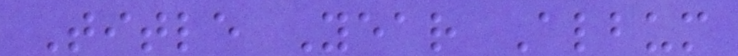Title Year Album
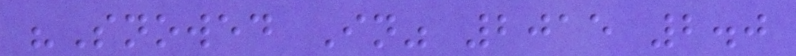"Snowed In" 2015 2.0
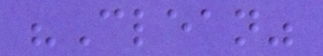"Clean"
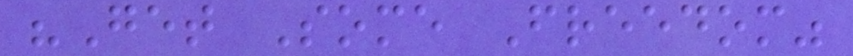"Get Some Freedom"
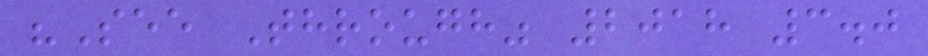"See Through" 2018 3.0
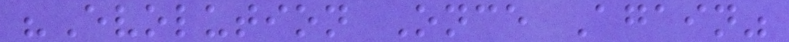"Evolution Once Again"
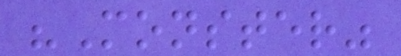"Monster"
